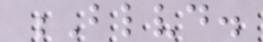Blvd.
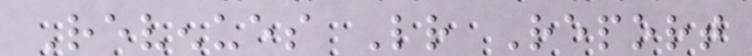Revenues Letter Report
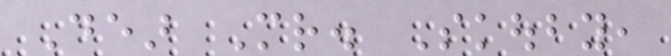Dear Mr. Skouby,
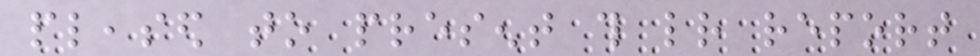pleased to present this letter report
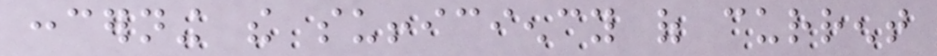concerning the sufficiency of current
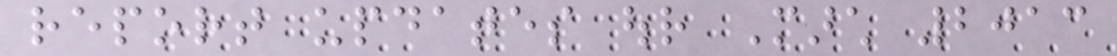report updates our March 2013
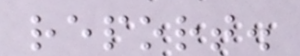report.
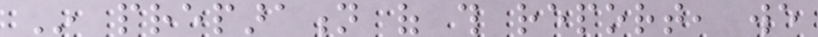In preparation of this report, we
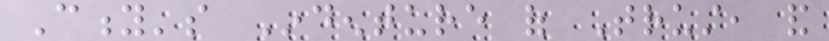City's Indenture of Trust, and
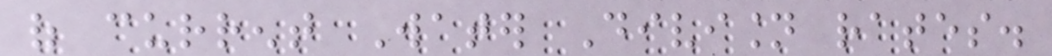of current Water Division rates.
